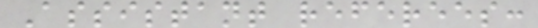Assistant referees:
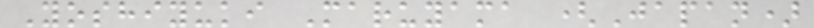Yoshiyuki Maruyama (Japan)
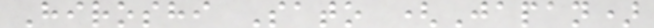Hiroshi Sato (Japan)
